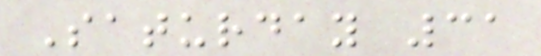Saturday 31
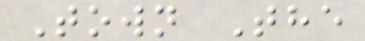Town The
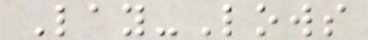Lay-Lows
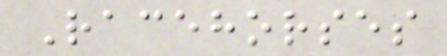Racehorses
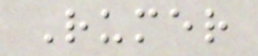Rumer
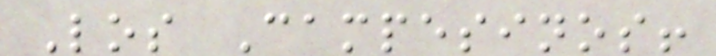Los Campesinos!
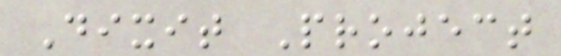Dixit Project
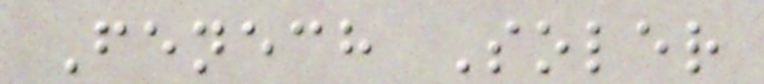Fenech Soler
